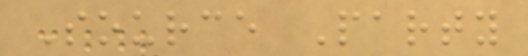Source Party
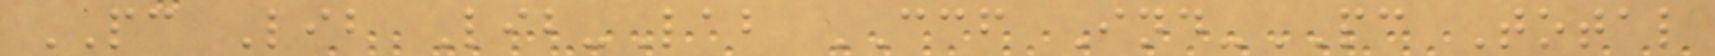PC Lib Lib-Lab CCF Ind-PC Total
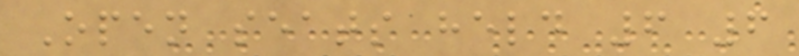Open seats held 6 6
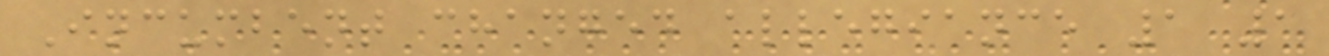Incumbent changed allegiance 1 1
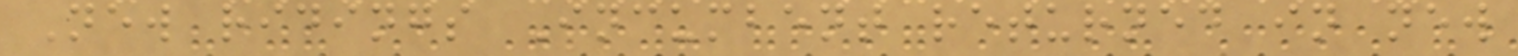New ridings Incumbent returned in new
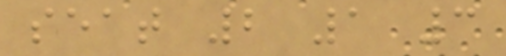seat 2 1 3
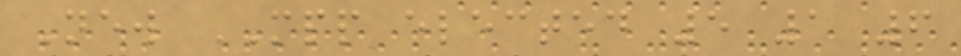New MPP elected 5 1 6
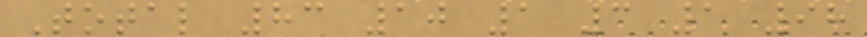Total 83 10 1 3 1 98
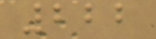222
